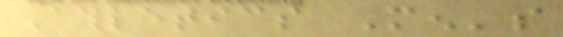Athletics Men's
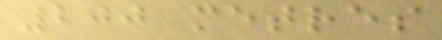200 metres
